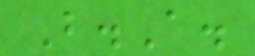B.A.
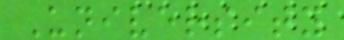University
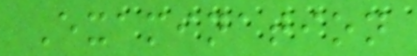Examination
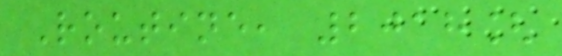Routine, 2018[
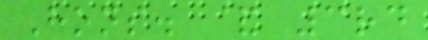Hons. & 3rd
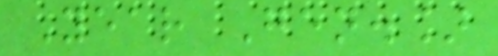Year Gen.]
